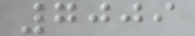7009
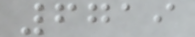6719
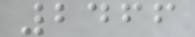2466
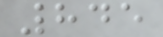845
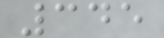345
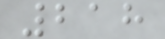218
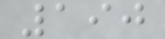190
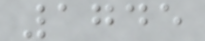1745
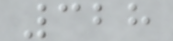328
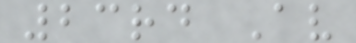23rd Av
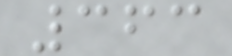363
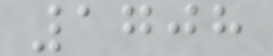1708
